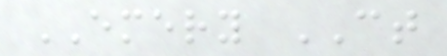EMERY CT
